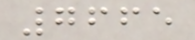7665
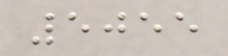5055
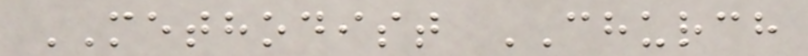METHODIST CHURCH
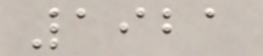1921
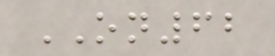ON62
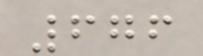676
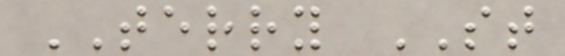TERRY ST
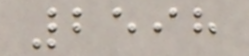2598
